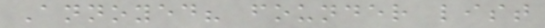Annoyed? founder list
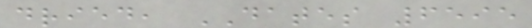dried, DATES 6595
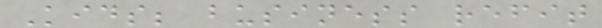Kids; business refit
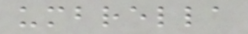umbrella
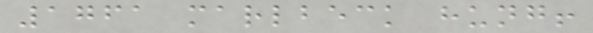1761 marlbeck hung!
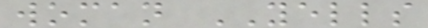woman YELLS
